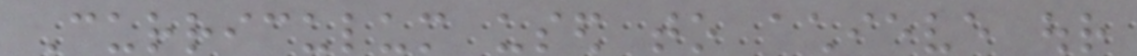Curriculum used to achieve our
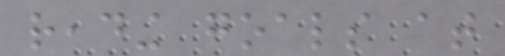reading goals at
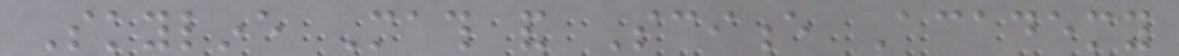Skyline Math and Science Academy
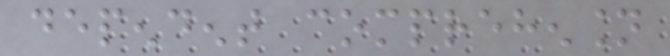dependent comprehension
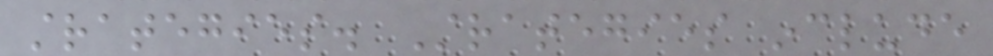strategies. Strategies include
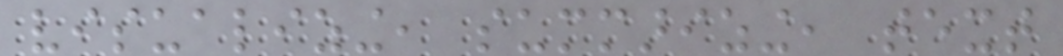visualizing, summarizing, text
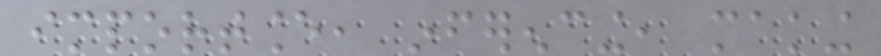importance, inferencing, making
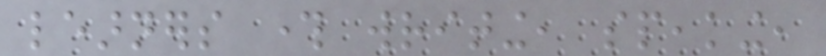learners through writing, speaking,
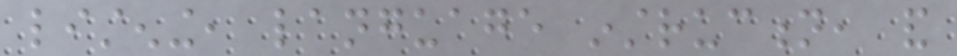listening, language instruction, and
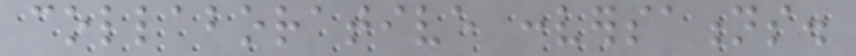collaborative conversations.
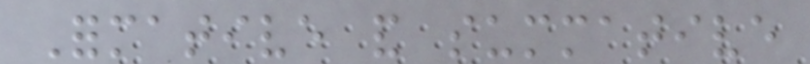Formative and summative
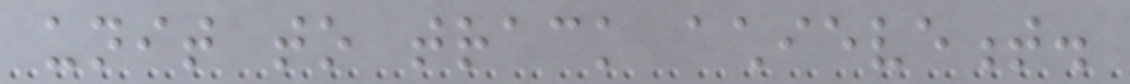unit to track achievement.
